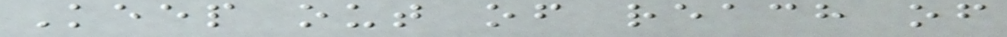Keep out of reach of
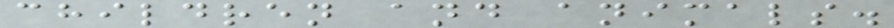children and animals.
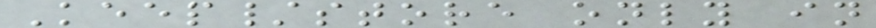Keep/store only in
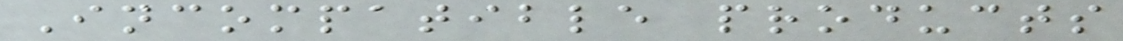Incompatible products
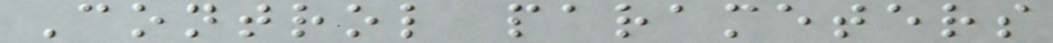Control parameters
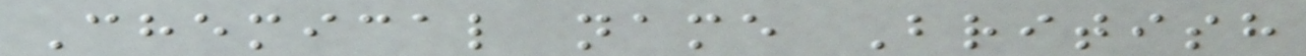Chemical name British
